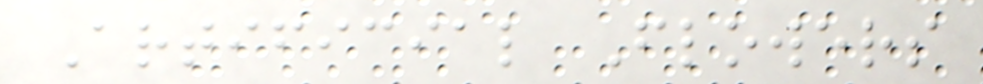Artificial Flowers
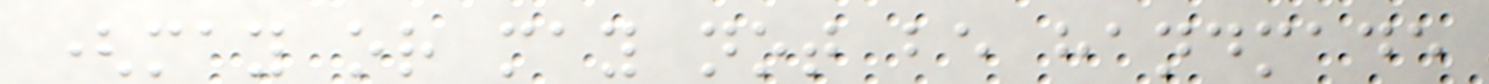(may or may not be handmade
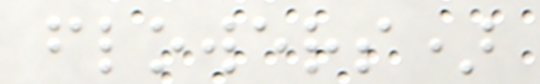flowers)
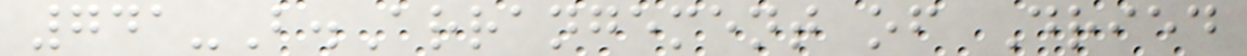741-B.Arrangement of Dried
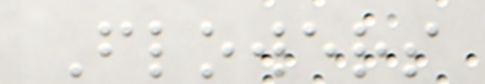Flowers
